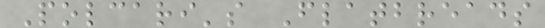Polcari's Flatbreads
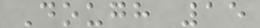Dough 15
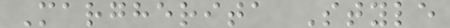Margherita Style
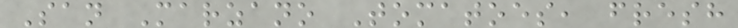San Marzano Tomatoes, fresh
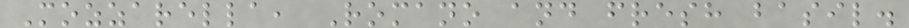Mozzarella, Romano and fresh basil.
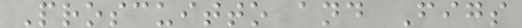Proscuitto and Figs
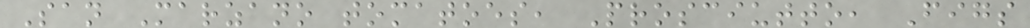San Marzano tomatoes, Prosciutto, Figs
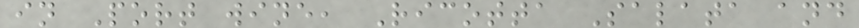in Port wine, Ricotta Salata and
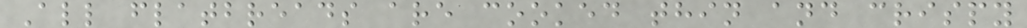All flatbreads are cooked thin and crispy
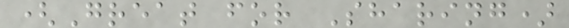(Great for Sharing)
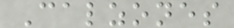Calzones
